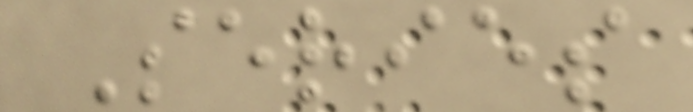Series
